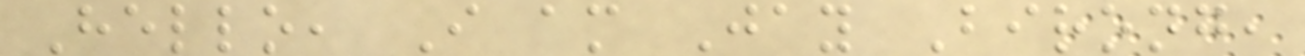Hello, I am Jay Birong,
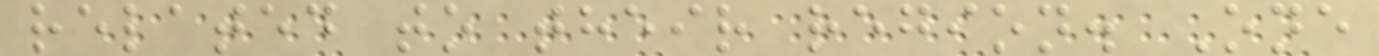related to their region. One
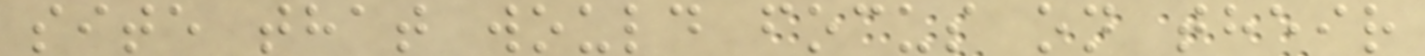site that would focus on their
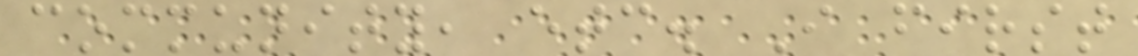community, etc. I first
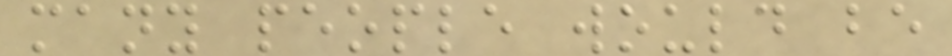many people would be
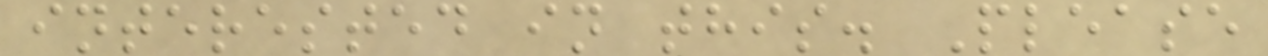interested in this. Please
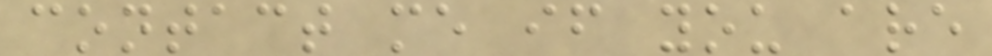contact me if you are
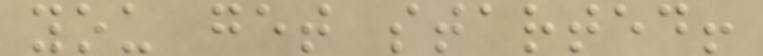you get started!
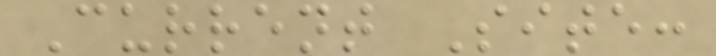Current Site:
